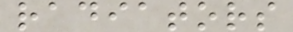radiators
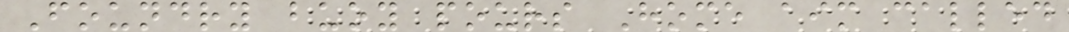Foundry buoy pours Home aim called
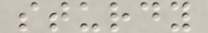sturdy
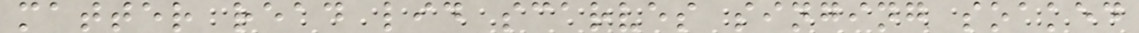matter read lid scarves singing soaked
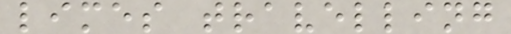limes travelling
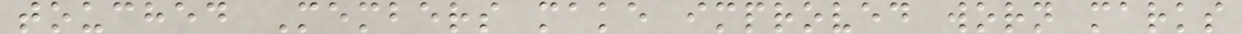touched Members make improved worn marks
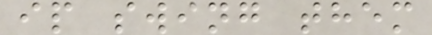ip swing them
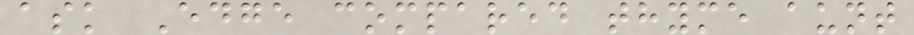ask Edge compared thyme aunt
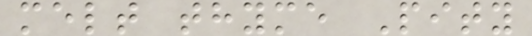melt thyme Pity
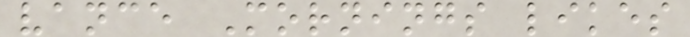vance Mornings likes
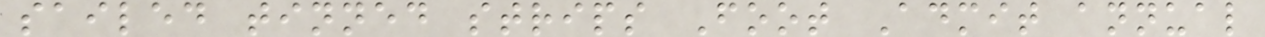sailed tinned strips Foot Admit annual
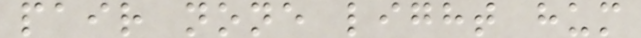pair none light hum
